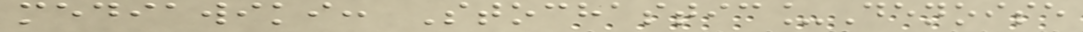mediawiki: Stochastic_Denoise
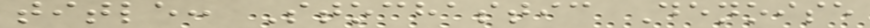title: Stochastic Denoise
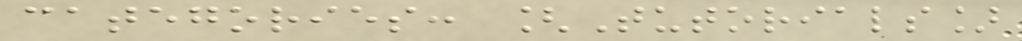categories: [Tutorials]
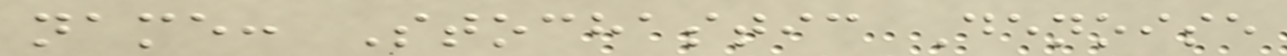name: Stochastic Denoise
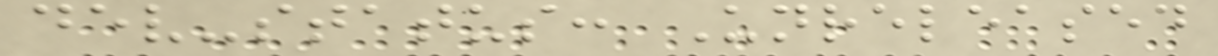dev-status: Unreleased
